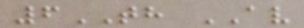6TH AV
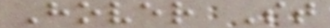Hover St
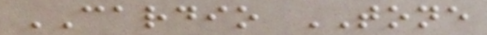CARDIO TONE
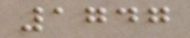1747
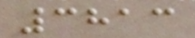3813
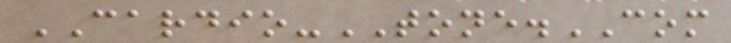CARDIO-TONE.COM
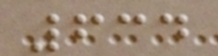634
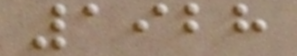1928
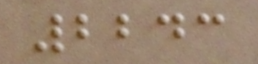2243
